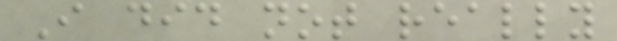I did not really
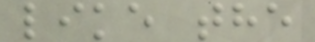like the
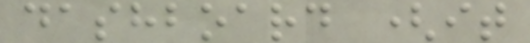dashboard (it
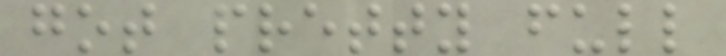got pretty full
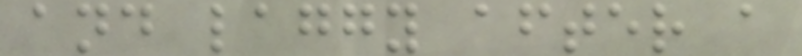and laggy after a
